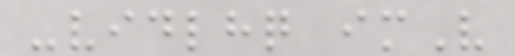-vidlhq imV
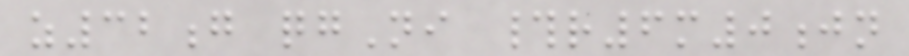z32g qgNi #r6m0jn
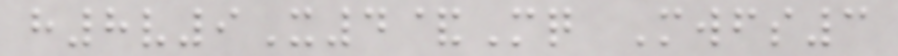h8v9X4&Mq Mwfs3
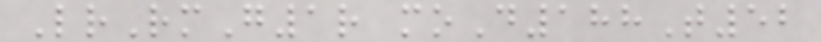LrRmG1r moD188T52
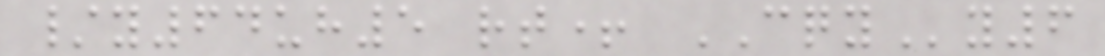/y64uh5 rt+ CQYy6
